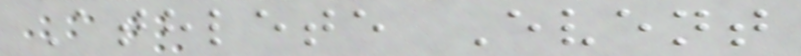Athlete Event
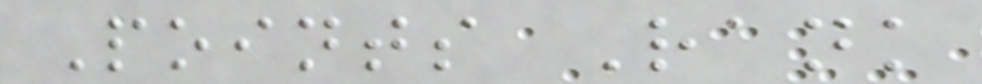Points Rank
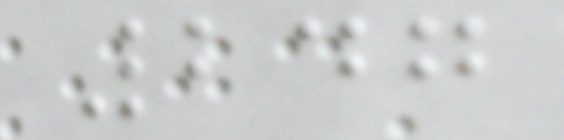247
